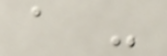a -
